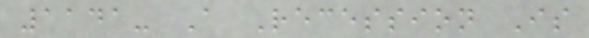1141- A Recession Is
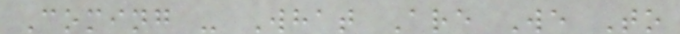Coming - What Are We To
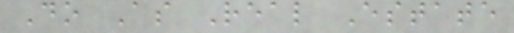Do As Real Estate
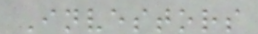Investors
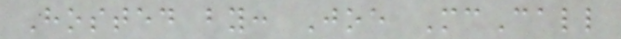Hosted by: Joe McCall
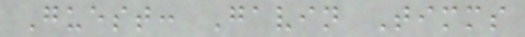Guest: Gavin Timms
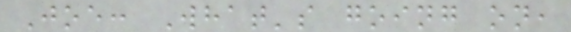Joe: What's going on,
